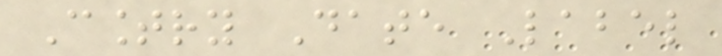Country Date Label
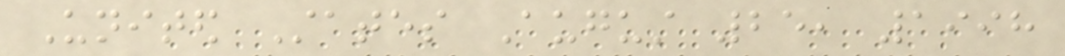United States August 25, 1998
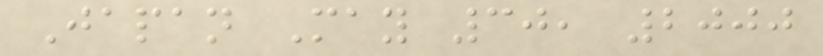Japan May 30, 2000
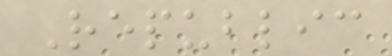Republic
